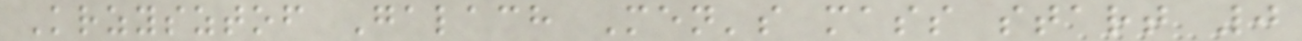Krzysztof Galach Men's mass start 0
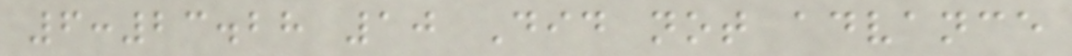6:23.28 10 Did not advance
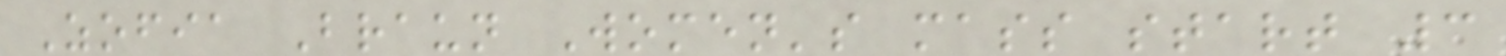Zofia Braun Women's mass start 3
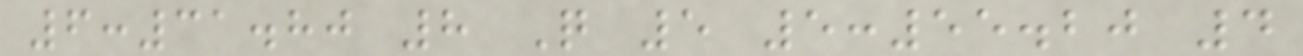6:31.80 8 Q 5 5:55.20 4
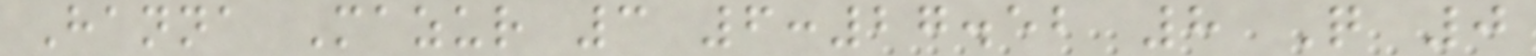Hanna Mazur 3 6:27.52 8 Q 0
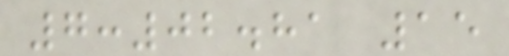7:02.81 15
